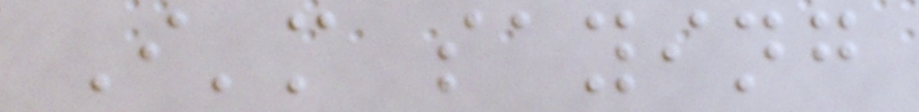I'm saying
